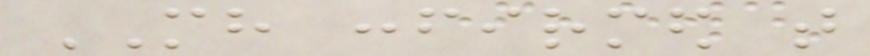MH confirmed that
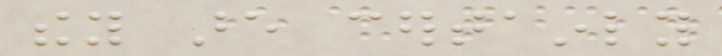they are certainly
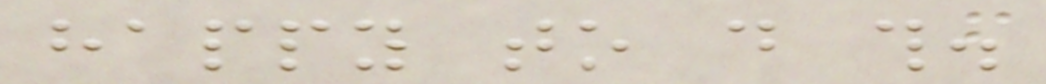happy to do this.
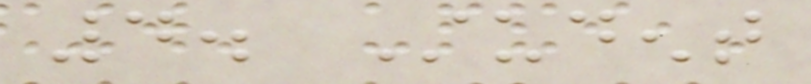4. Student
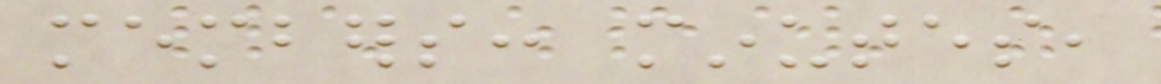members: minutes,
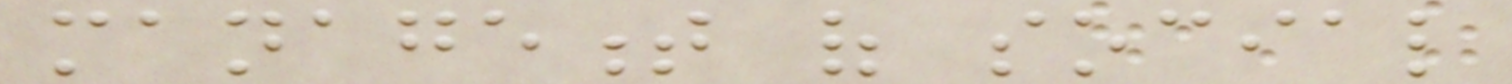management of social
